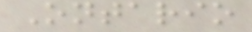Ontario
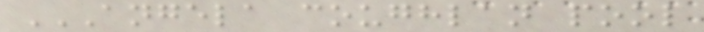ANGELA COUGHLAN POOL
